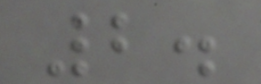2.
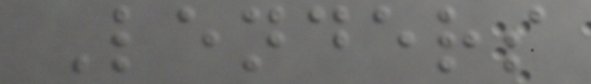Lenders
